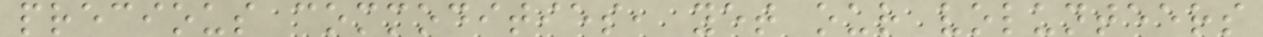precious commodities, yet our volunteers
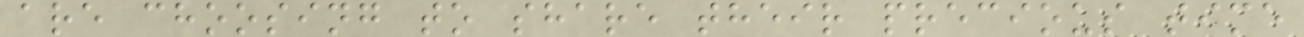are choosing to share their precious time
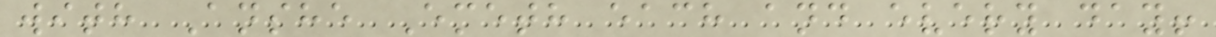with Anshe Emeth each and every day!
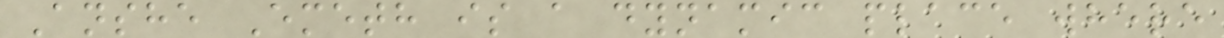Anshe Emeth is a dynamic place where
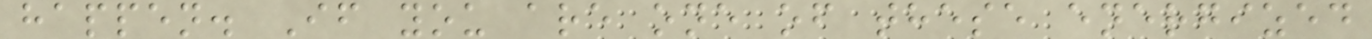happen. If you are one of these energized
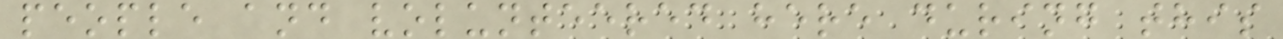people and volunteered here during this
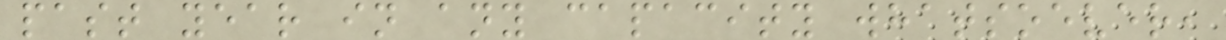past year in any capacity whatsoever,
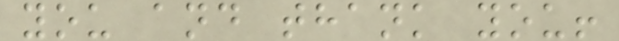you and thank you!
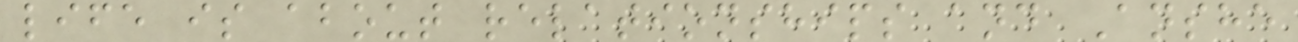life is about relationships and Anshe
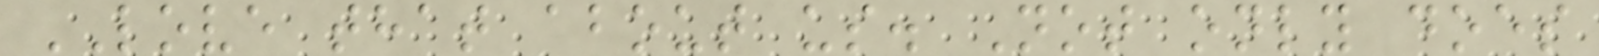LOVE that about us. Not only does
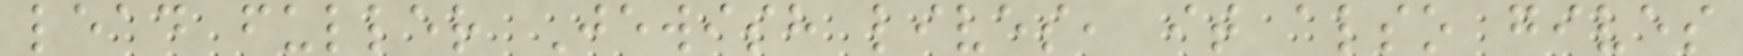lead fuller Jewish lives, it also gives
